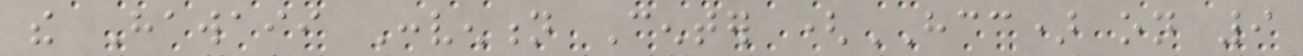the Hawaii Convention Center (HCC) on 9
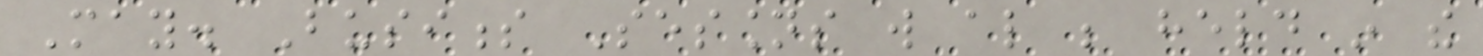May. Business Sessions will also be held in the
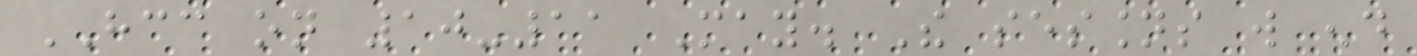HCC on 10-11 May. The sessions will end
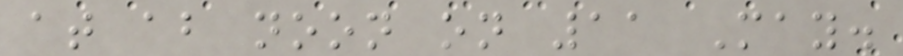at about noon on 11 May.
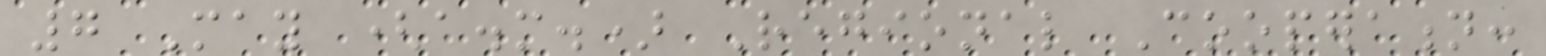7 May (a.m.) Regional Cooperation:
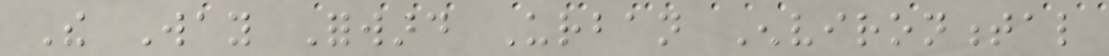The Way Forward Urban Environmental
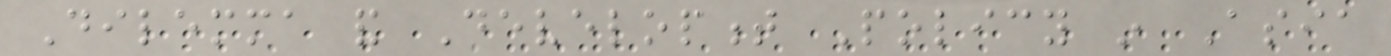Dilemma and Development Policy in Asia
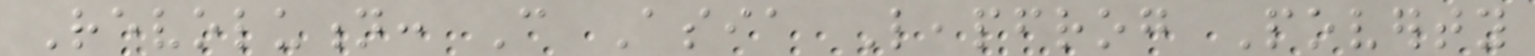Revolution: Can Asia Leapfrog Poverty
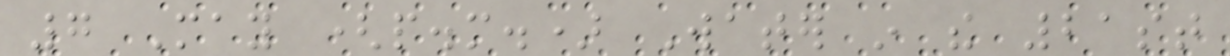7 May (p.m.) Water in the 21st
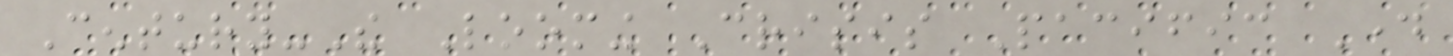Century-The Looming Crisis Pacific Day
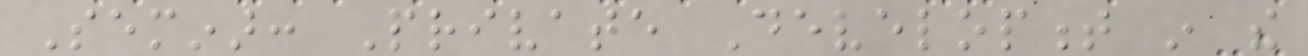Seminar: Private Development in the
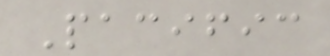Pacific
